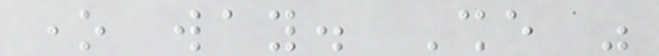one way. She was
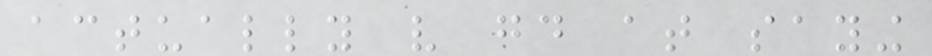actually very good at saying
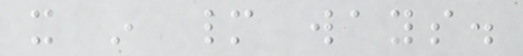it in many ways.
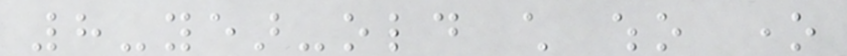8-year-old child who one
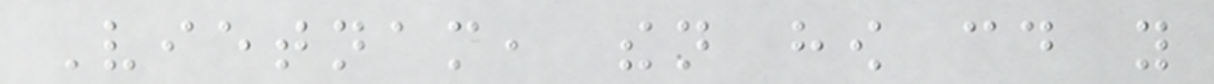Vietnam, then how could you
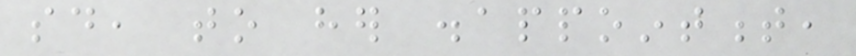said, to her disappointment,
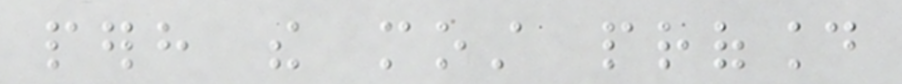perhaps the most profound
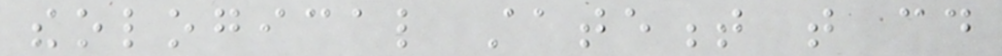theological statement that could
